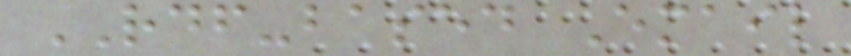RDF-based Email
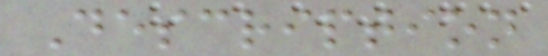Description
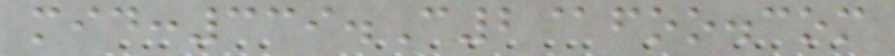mid:339.C2@foo.com
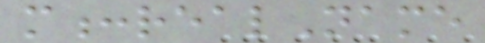m:realName
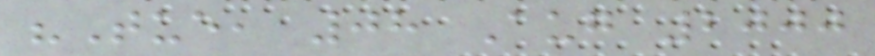"Tue, 08 Aug 2000
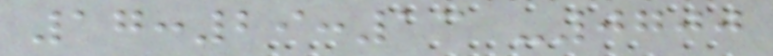17:29:13 -0700
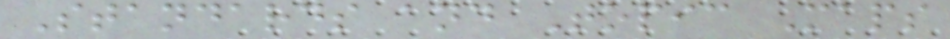Standards and Topic Maps
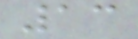13
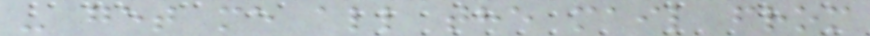- get me all the mail from
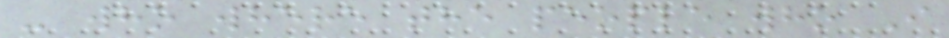- who where the people who I
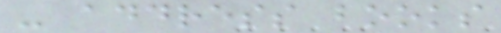- address books
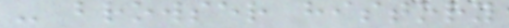- browser history
